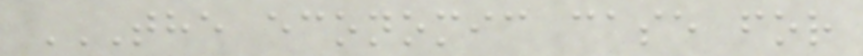THE ECONOMIC CASE FOR
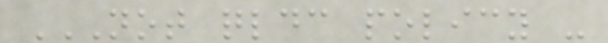NOT QLDC POLICY -
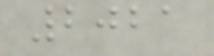2021
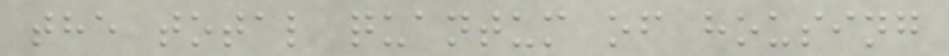the total quantum of housing
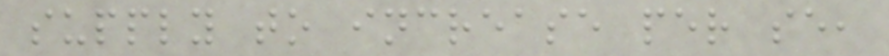supply to increase per se,
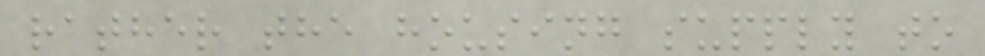rather the housing supply to
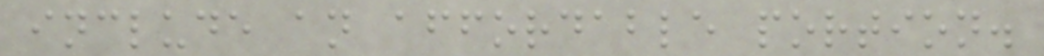include an affordable portion.
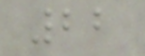22
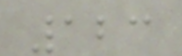123
